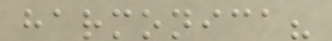harmonica?
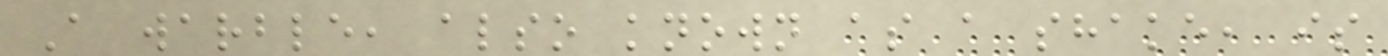A warble, also known as a shake, is
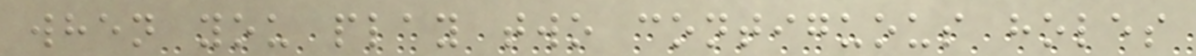when you play two contiguous holes
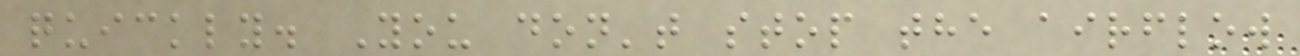quickly. You don't stop the airflow
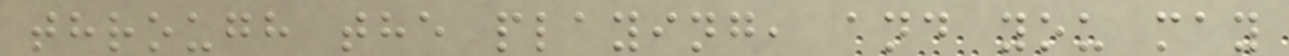through the playing, and you may
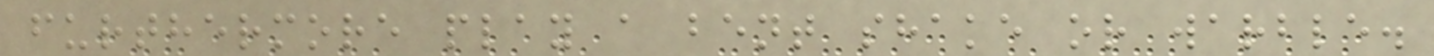furthermore play a bent shake or warble.
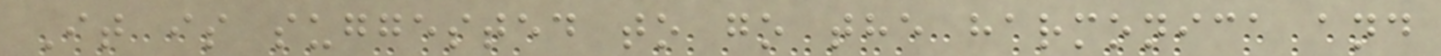It is suggested to go the harmonica and
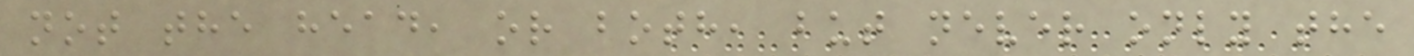not the head, or both, but never only the
